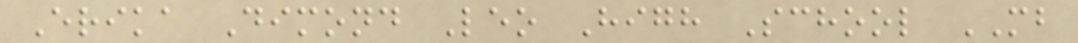Erika Dimond Leo High School MB
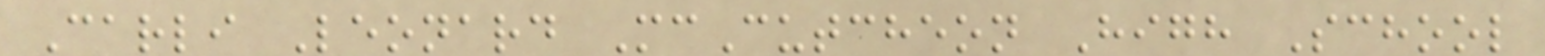Carli Leonard McCutcheon High School
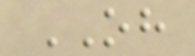OH
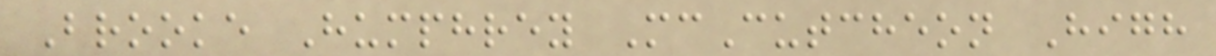Brooke Humphrey McCutcheon High
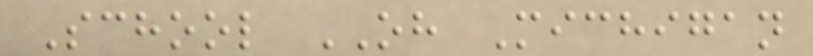School OH Michigan
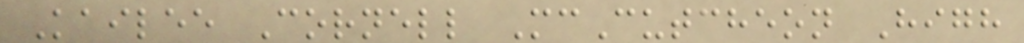Kailee Cornell McCutcheon High
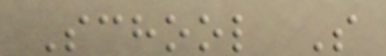School S
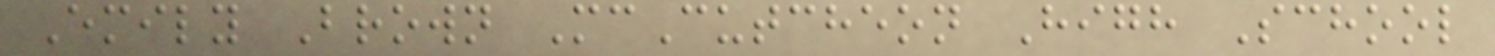Emily Brown McCutcheon High School
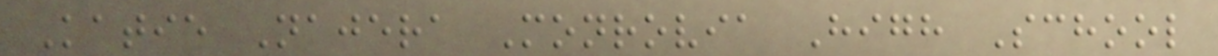Katie Najera Monrovia High School
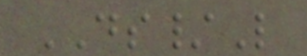DS/L
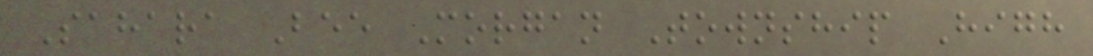Sahara Bee Morgan Township High
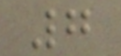7
